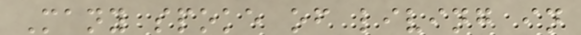Many spoke of living in
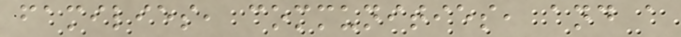families, communities, and a
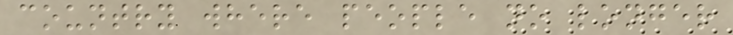country where people no longer
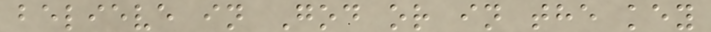believe in God or in the key
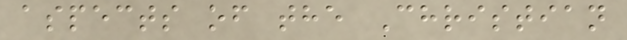aspects of the Christian
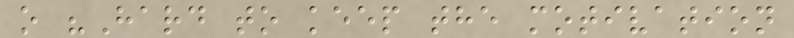o "Hard to keep the motivation
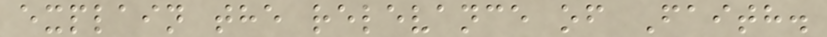explain the relevance of Faith.
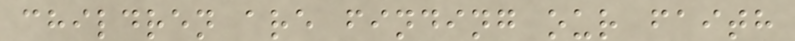children are finding our faith
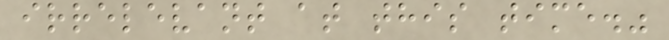irrelevant at this time."
